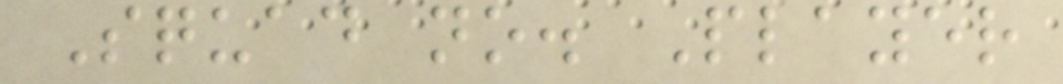Squad no. Player
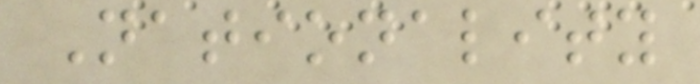Nationality
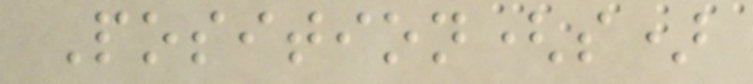Position(s)
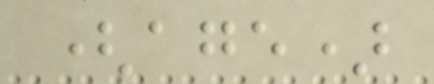(age)
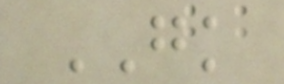GK
